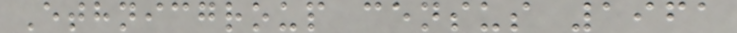Ethnicgroup census 1961
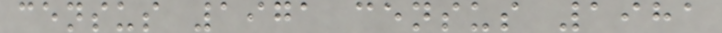census 1971 census 1981
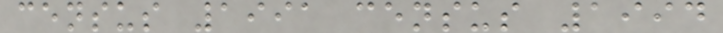census 1991 census 1994
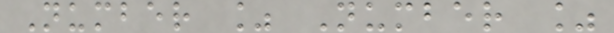Number % Number %
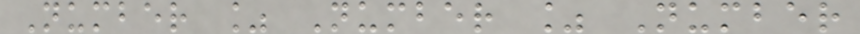Number % Number % Number
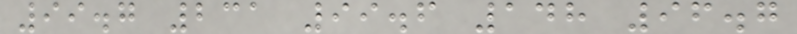99.7 231 99.6 148 96.7
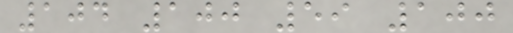104 100 59 100
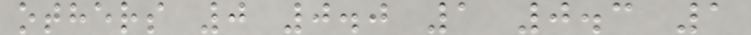others 0 0.0 1 0.3 1
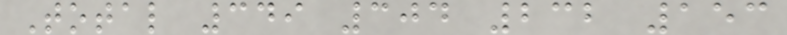Total 349 304 232 153
